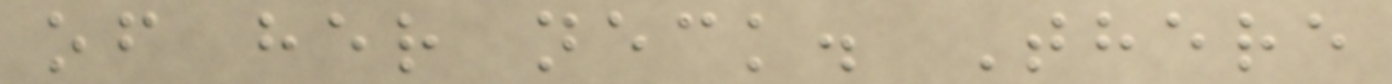of her neck. There
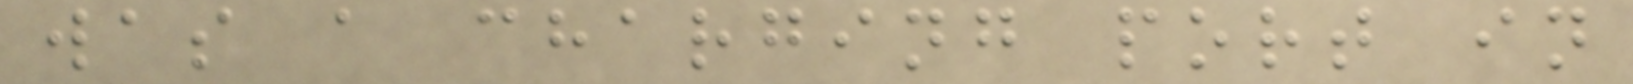was a charging port in
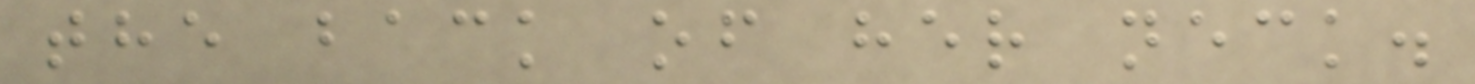the back of her neck.
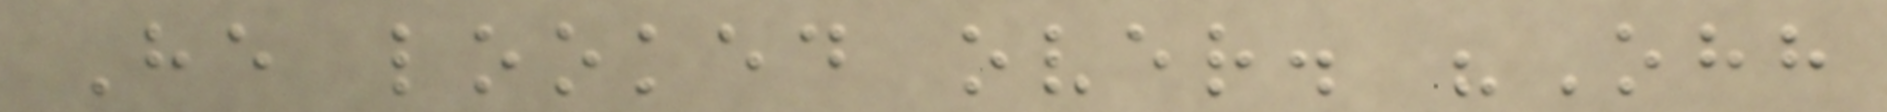He looked over. "Ohh
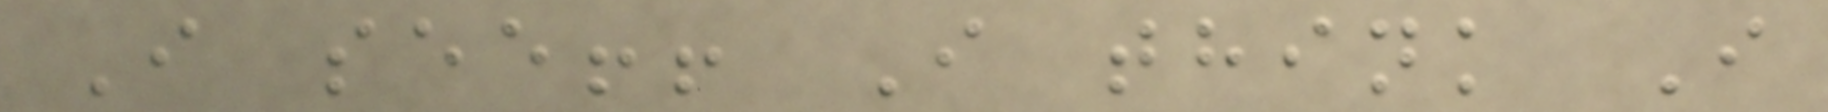I see!! I think I
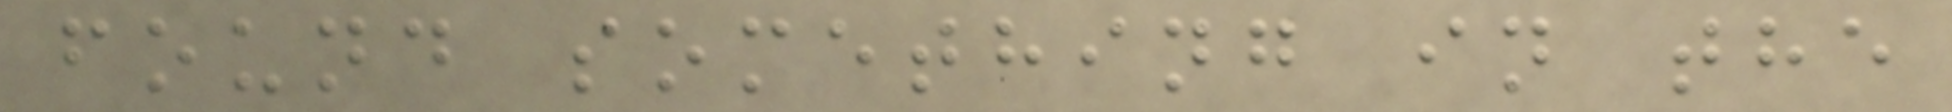found something in the
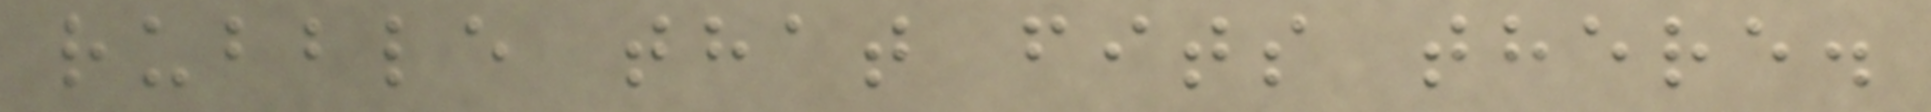rubble that fits there.
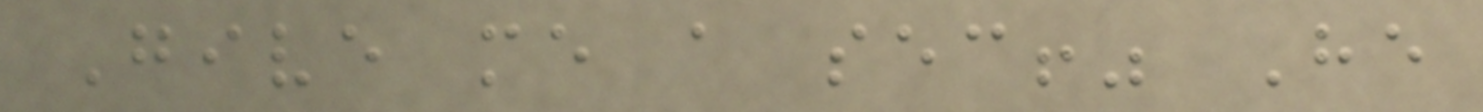Give me a sec!" He
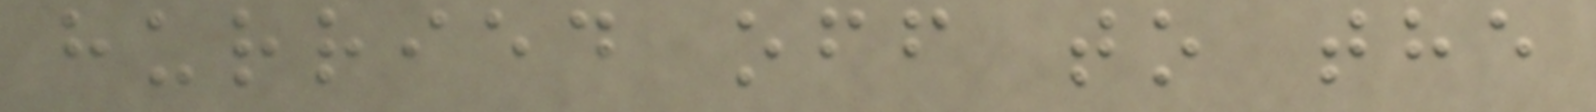hurried off to the
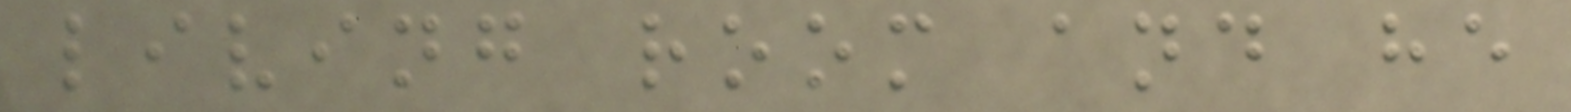living room and he
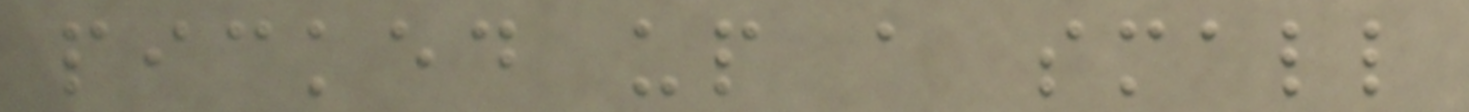picked up a small
